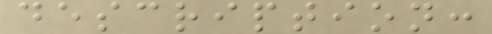description:
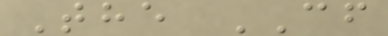The CF
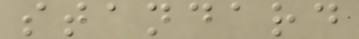standard
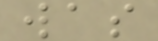was
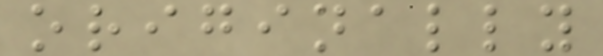originally
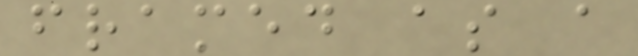framed as a
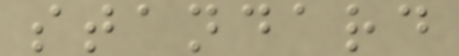standard
